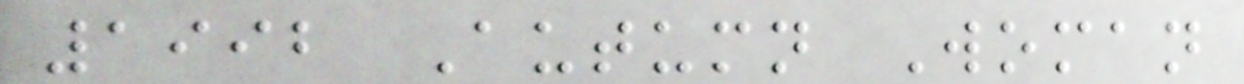1992 Autumn Woman
